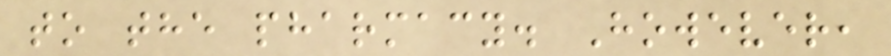to the pharmacy. However,
